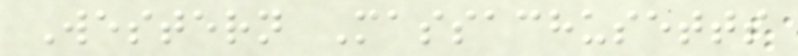Western Massachusetts
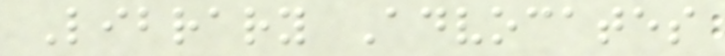Library Advocates
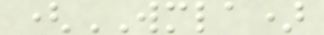(WMLA)
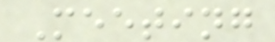Meeting
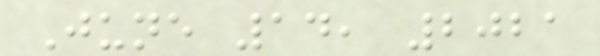June 14, 2021
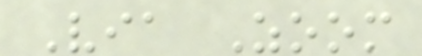Via Zoom
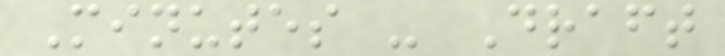Minutes - Draft
